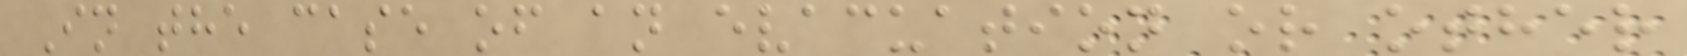In the case of an evacuation or other
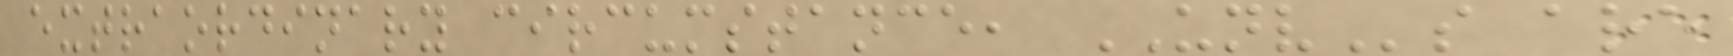extraordinary circumstance, UNVs are
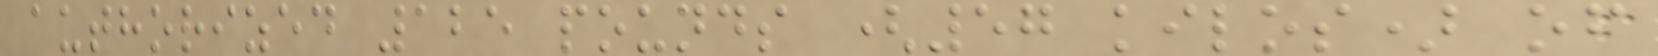authorized 125 pounds (57 kilos) of
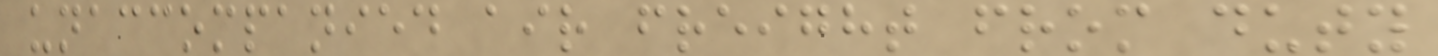unaccompanied air freight from duty
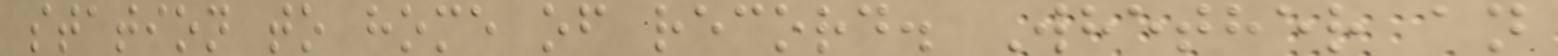station to home of record. Whether an
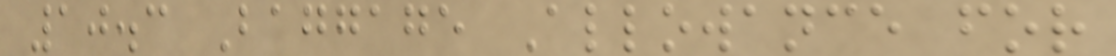10.3 Baggage Allowance for
